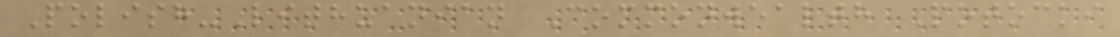Polish-Lithuanian Commonwealth Potocki
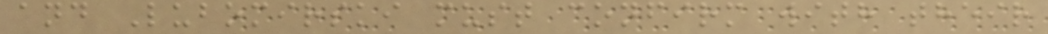and Lubomirski must confirm with their
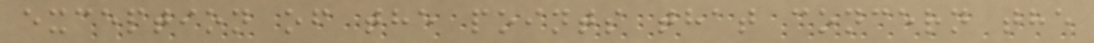exception of the points that concern the
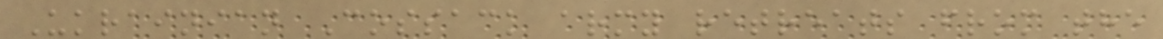Ukrainian Cossack army retreats from the
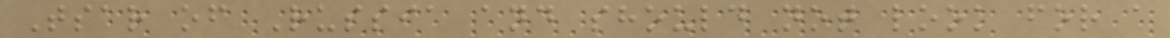Tsar of Russia and should not look for a
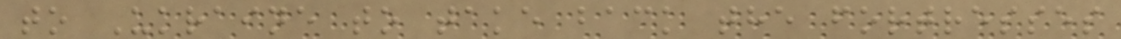to Ukraine to take back the fortresses
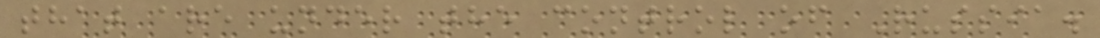that are under the control of Russia.
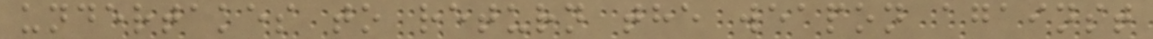undertakes to return the weapon against
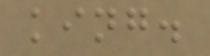king.
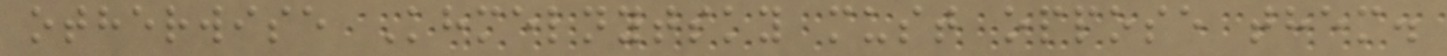otherwise Khmelnytsky must oppose them.
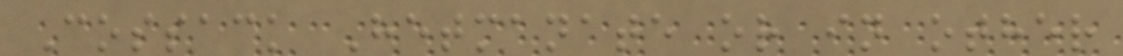Cossack Hetmanate or in other
